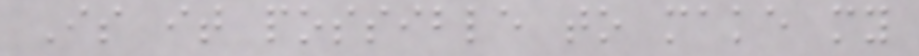Is it possible to make my
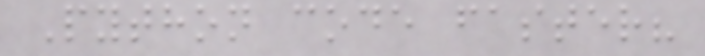Python code faster?
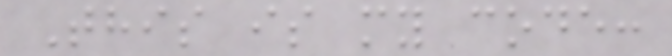This is my code:
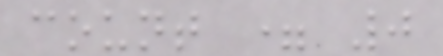count = 0
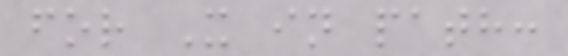for X in path:
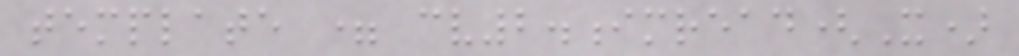template = cv2.imread(X)
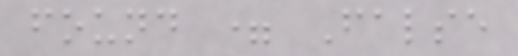found = False
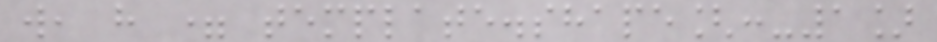w, h = template.shape[:-1]
